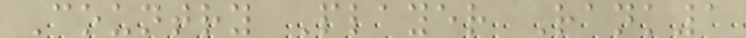Country Player Rank1
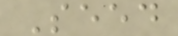Seed
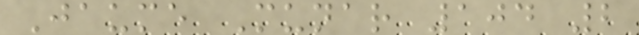Jaume Munar 104 2
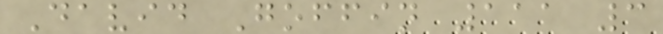David Goffin 111 3
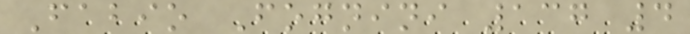Fabio Fognini 137 4
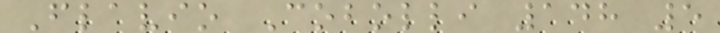Flavio Cobolli 148 5
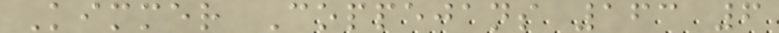Kimmer Coppejans 163 6
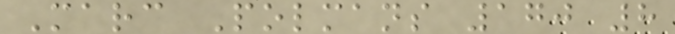Marc Polmans 170 8
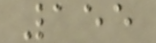155
